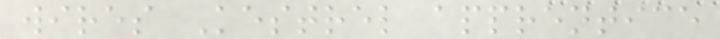wires Kestrel apprentice
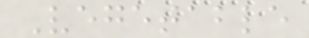Vegetable
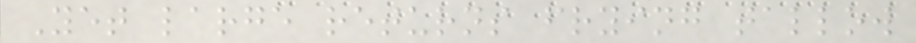Yet large returns frying tallow
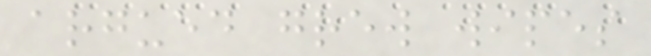argued grew wipes
